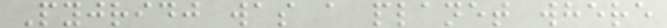Pyjridj was a planet where
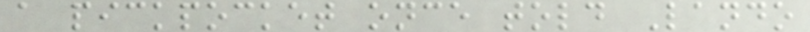a pickpocket once told Lando
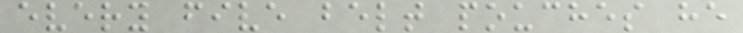every five belt pouches he
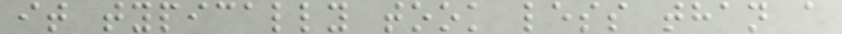it typically took less than a
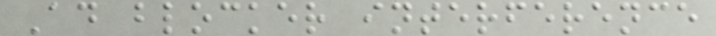Ad blocker interference
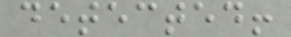detected!
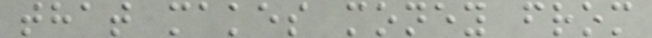that makes money from
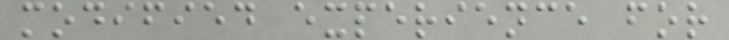modified experience for
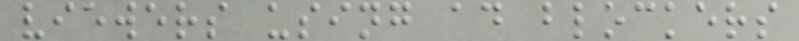viewers using ad blockers
